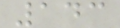143
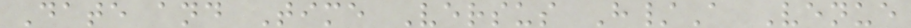Date and Time Versus H/A Venue
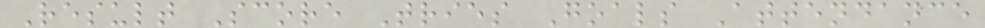Result Score Tries Goals Attendance
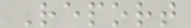Report
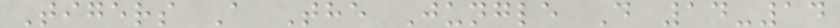Tigers A The Jungle D 14-14
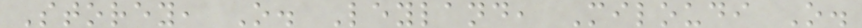Storey, O. Leyland, Miloudi O.
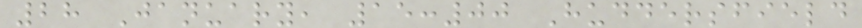28 January, 15:00 Huddersfield
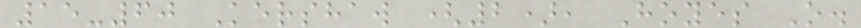15-60 Kershaw (2), Hoyes O.
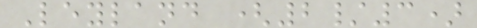Leyland (2/3)
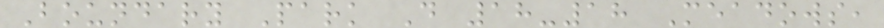Boundary Park D 18-18 Meadows,
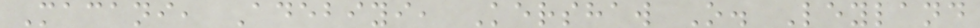Macani, Adebiyi, Kershaw O. Leyland
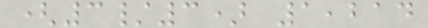(3/3) 1,214
